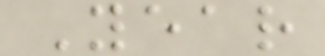Year
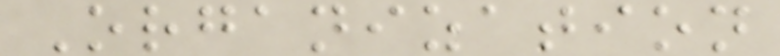Organization
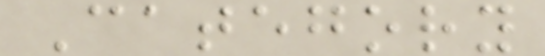Category
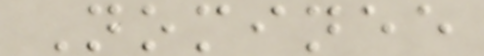Nominee
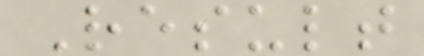Result
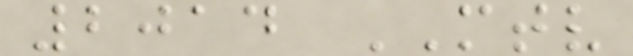2014 MTV
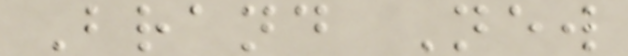Brand New
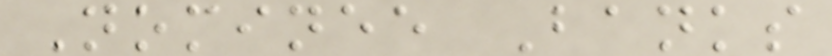Nominee Banks
